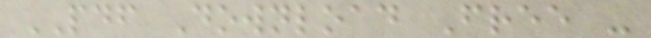PDF Download Free -
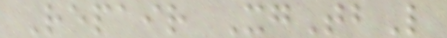Repair XgTbL
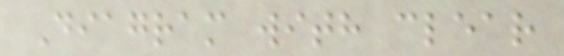Diagram with clear
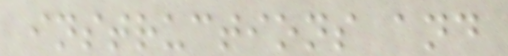instructions and
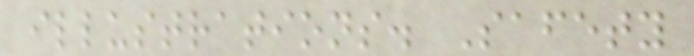illustrations. Safety
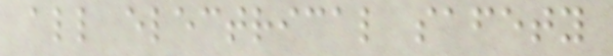all electrical safety
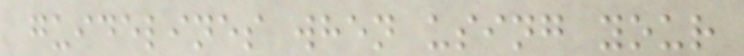guidelines when using your
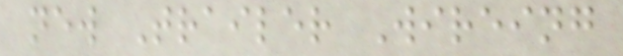new Trailer Wireing
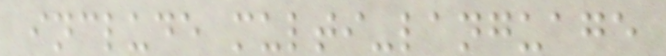include multi-language
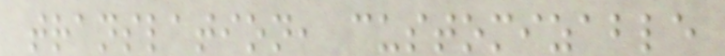translation, customizable
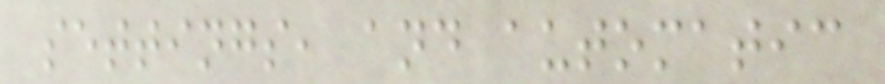settings, and automatic
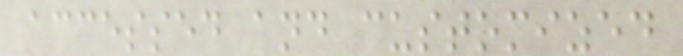accessed and customized
